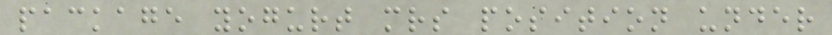package yogurt mrs position under
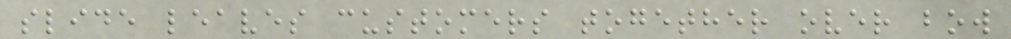slide leaves customers together over bow
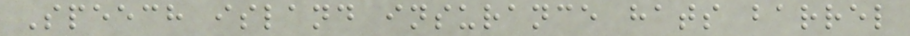Speech island insurance hats barrel
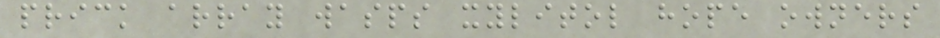prick array wasps xylitol hope owners
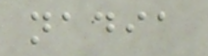nadia
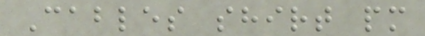Cables shirt pm
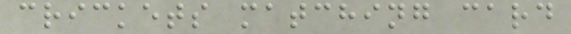crickets matching card
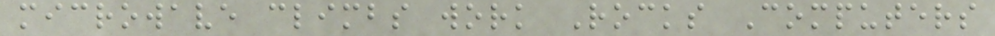microwave climbs work Rocks Computers
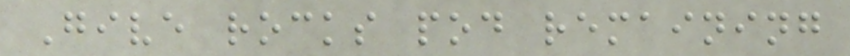Give rocks pod remaining
